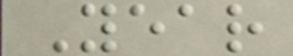Year
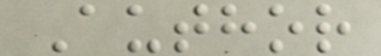Author
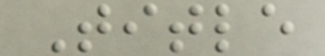Title
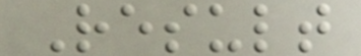Result
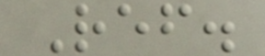Ref.
